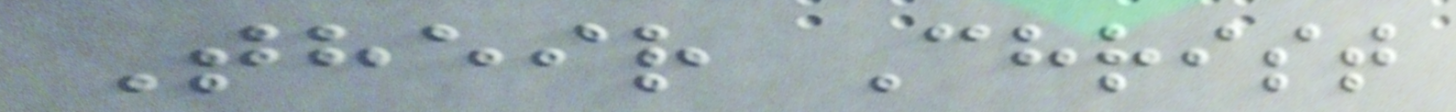Their Christ
